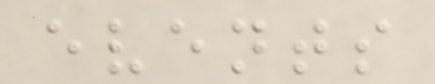events
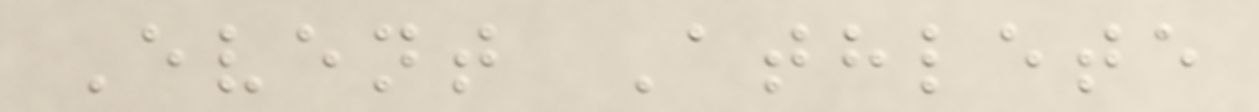Event Athlete
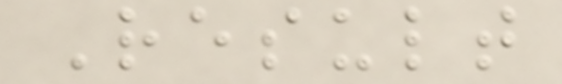Result
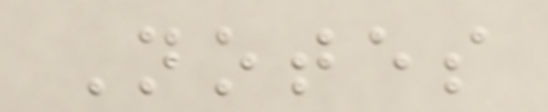Notes
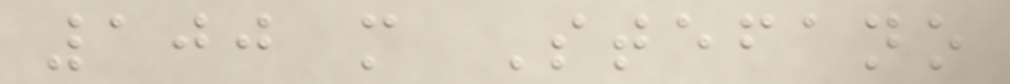100 m Stefano
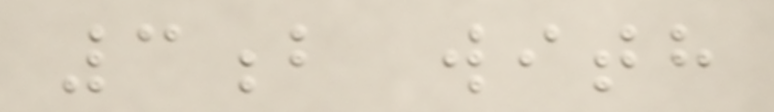3b with
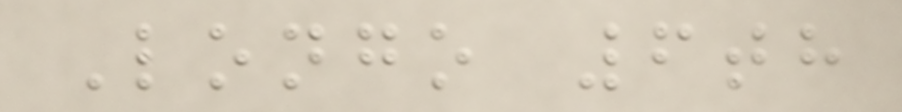Longo 6th
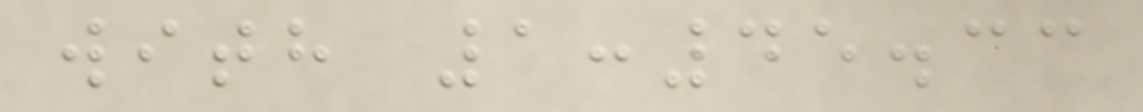with 1:45.33
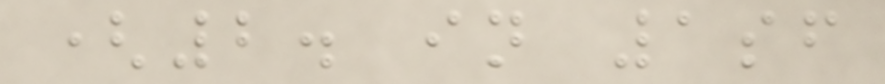(2. in 1sf
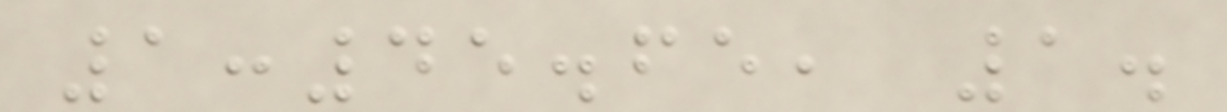1:45.65, 1.
